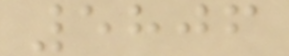5806
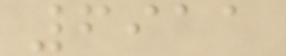6911
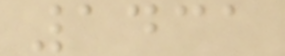1431
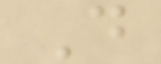D
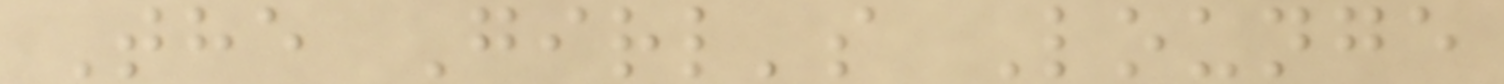The Girl's Lounge
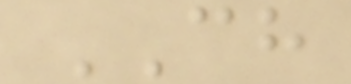CH
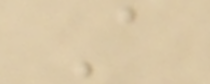A
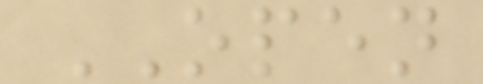OPEN
